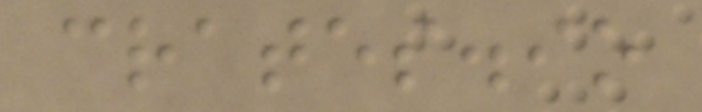crates.io
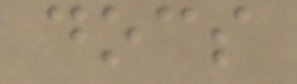docs
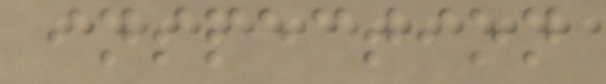inspection
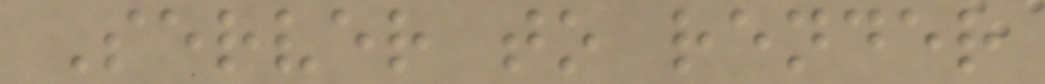Server to render
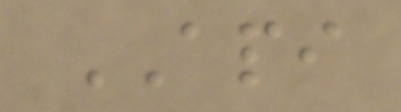API
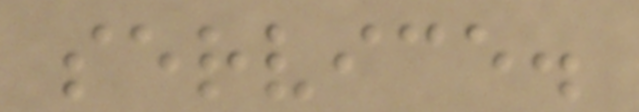service.
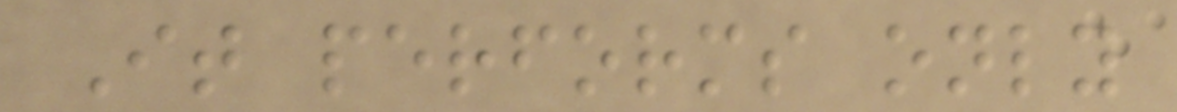It performs only
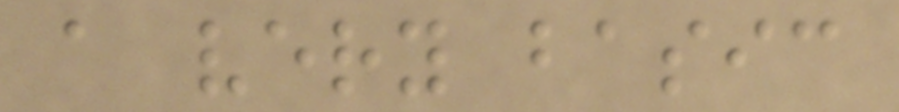a very basic
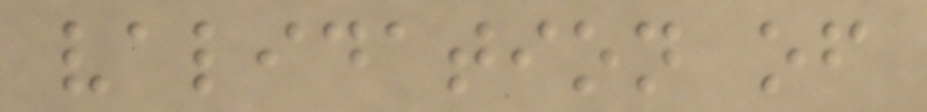validation of
